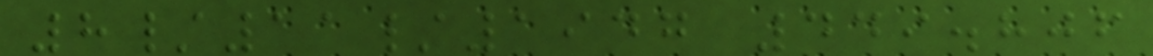8/11/1947 449.806
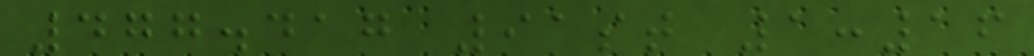477.417 91st 1:16
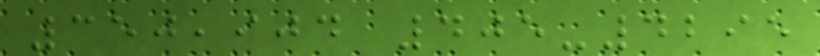350,904 405-4295
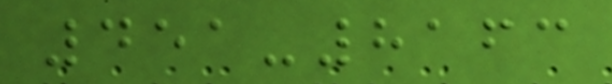451-8163
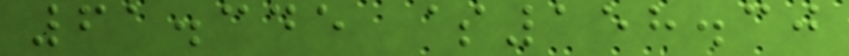61.345 $158.30
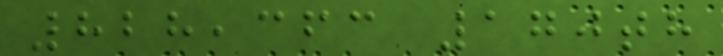828,363 170th
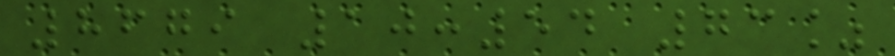8679 10:54 73%
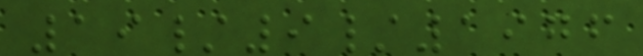19/9/1976
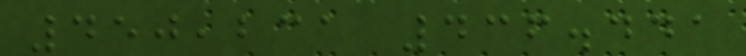450,231 436.441
